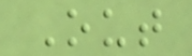Out
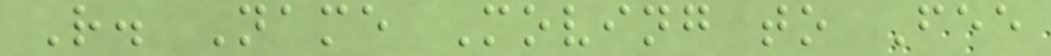R. Name Moving to Fee
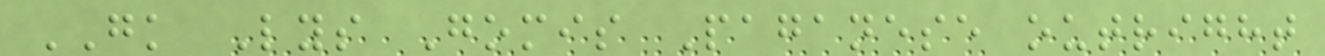GK Lys Gomis Paganese outright
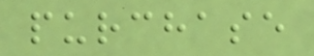purchase
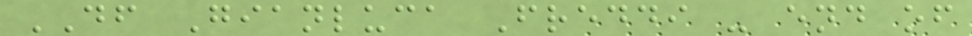DF Gianluca Freddi - end of
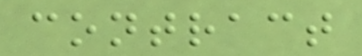contract
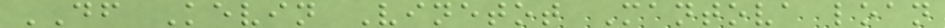DF Kevin Vinetot Mantova loan
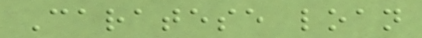Caratese loan
